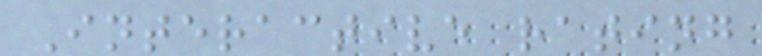Interactive rating
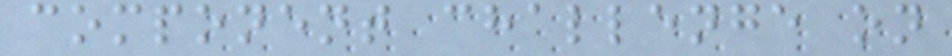component challenge on
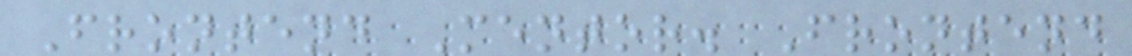Frontend Mentor. Frontend
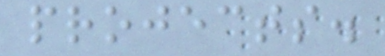projects.
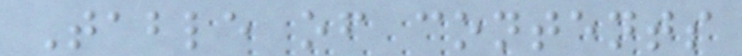Table of contents
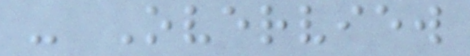- Overview
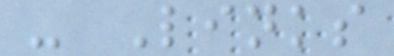- Links
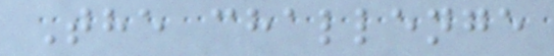The challenge
